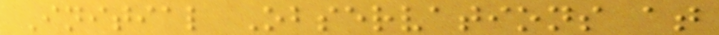Initial Observations at
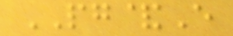PG&E
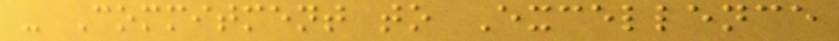- Commitment to Excellence
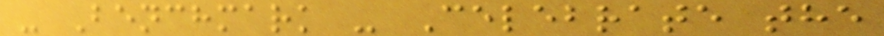- Benchmark - Celebrate the
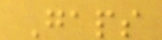Gaps
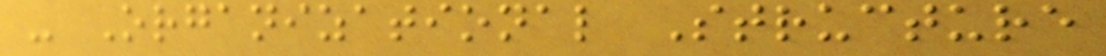- Organizational Structure
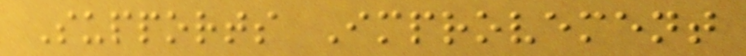Supports Improvement
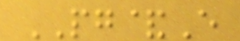PG&E
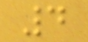4
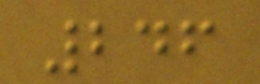246
